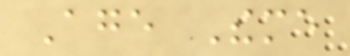Age Theme
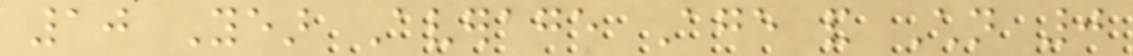10 Year Average Age and Children 0
